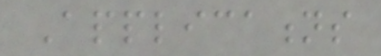Applications
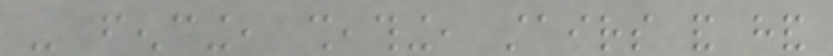- fencing, sheathing, stairs and hand
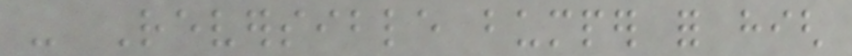- Reversible bumper for high
